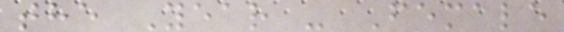the Year - Female
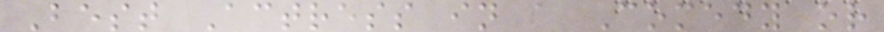Best Actress in a Comedy or
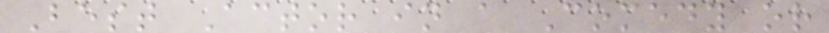Best Actor in a Comedy or
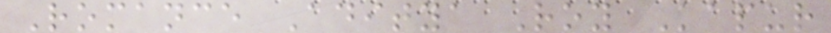Romance Aditya Roy Kapur
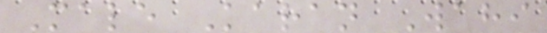Male Karan Wahi
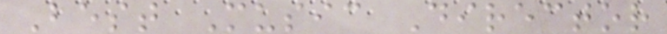Best Music Director
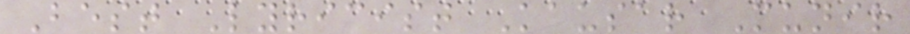Best Lyricist Kausar Munir
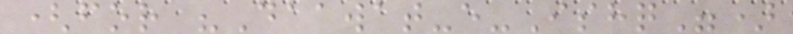(for "Daawat-e-Ishq")
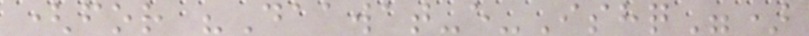(for "Daawat-e-Ishq")
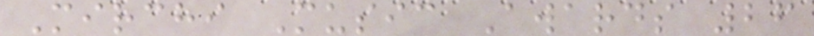Mirchi Music Awards 26
